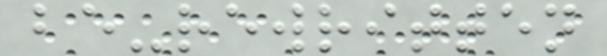be-rewritten
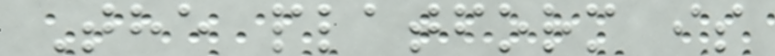The platform is
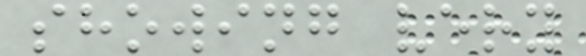showing very
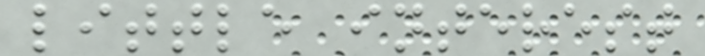little interest
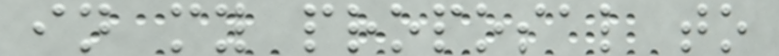in my proposal to
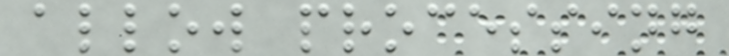allow processing
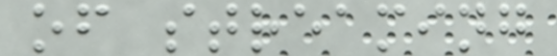of streaming
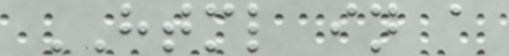HTML in a
